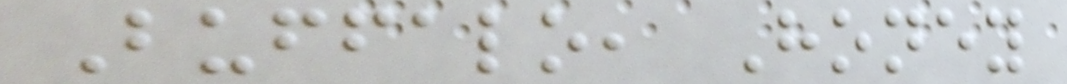Buffalo, Honey
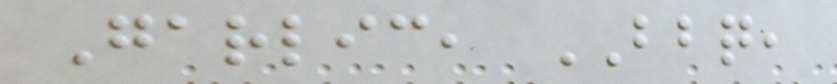Garlic, BBQ,
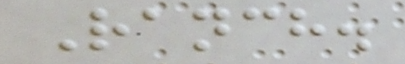Ranch.
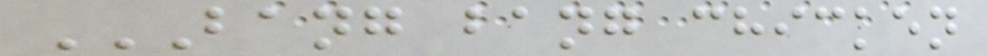BANG BANG CHICKEN
